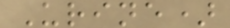Urine)
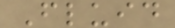Fluid
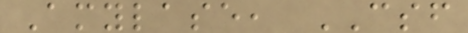Amylase, CSF
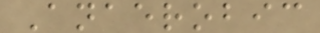Anaerobic
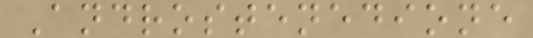Androstenedione
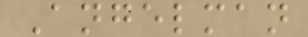Angelman
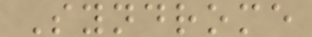Syndrome
